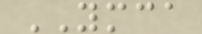YMCA
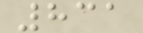831
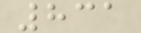831
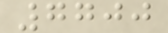7700
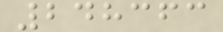248363
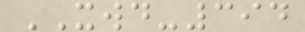XWD-394
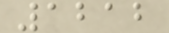1212
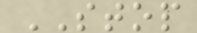STOP
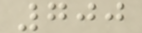700
